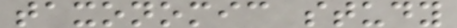taxonomic study
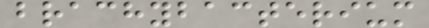brachybacterium
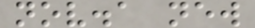nov.a new
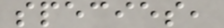species,
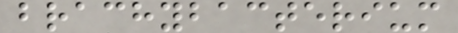brachybacterium
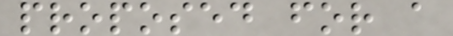proposed for a
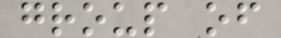group of
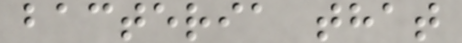bacteria that
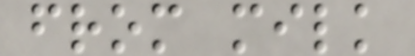from milk
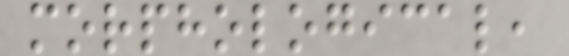morphological,
